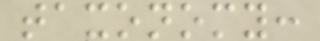taxonomy:
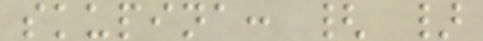skupina: { }
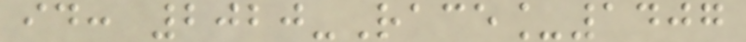id: 2020-Race_1407
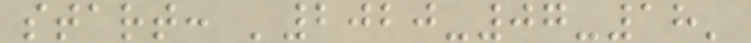start: '2020-07-18'
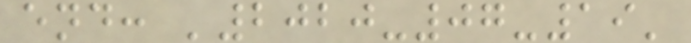end: '2020-07-19'
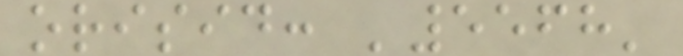orisid: '5568'
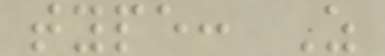type: Z
